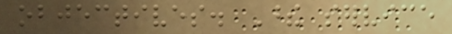objectives. These service
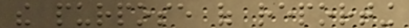the purpose of reporting
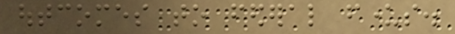outcomes to federal funders.
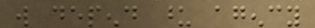will depend upon agency
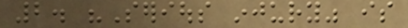2. "Serious injury" is
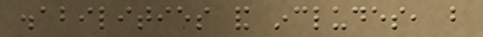disabilities and includes, but
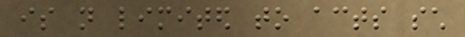is not limited to acts such
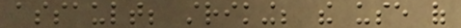assault; striking; the use of
